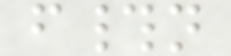f#n
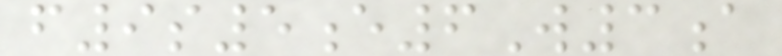f9s5e6W3a
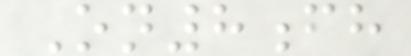On8fh
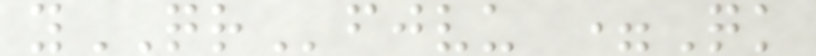yQRfjvu =Qk
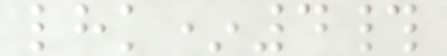lhk*4#
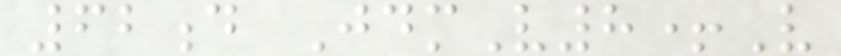62d JdmV8+V
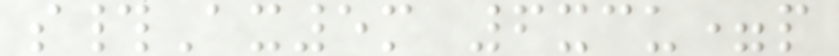s#Ax5m 6xcu=p
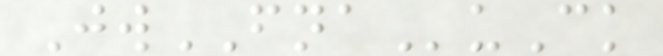JwFNAuCk
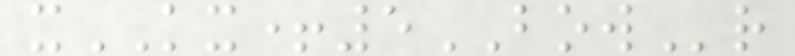xKX+5BOWr
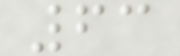63
